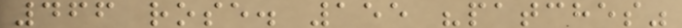466 rose. 155 "patches"
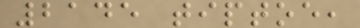2145 tiptoe,
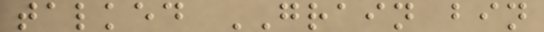talked GRAIN bin
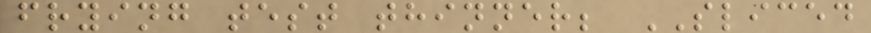frying test thinner; SLICED
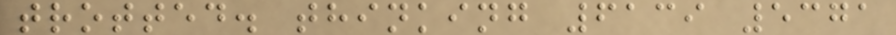trotted. thinking 6139 5371
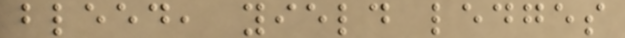bleed, yield ledges
